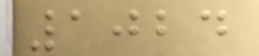1024
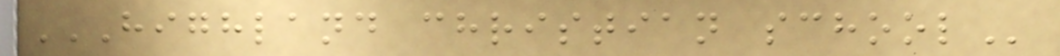HIGHLAND CHRISTIAN SCHOOL
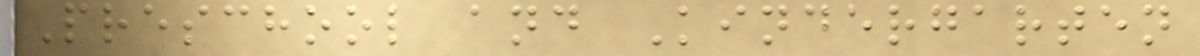Preschool and Kindergarten
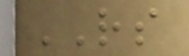RS
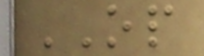OP
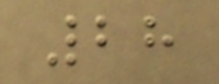28
